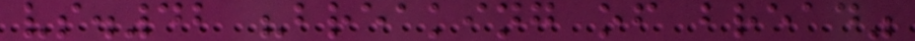vs.42 "breaking of bread"
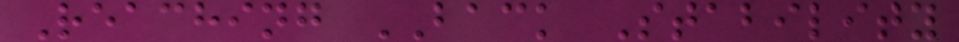Reaching BACK Stability
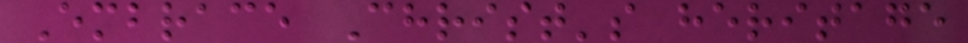Embrace Christ's heritage
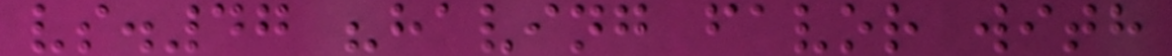vs.47 "having favor with
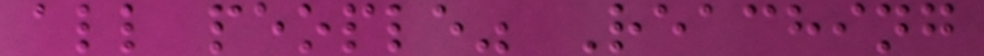all people" Reaching
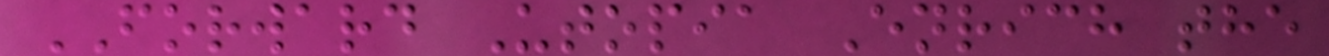FORWARD Utopia Enrich the
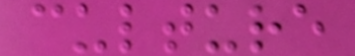culture
